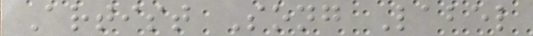Artist Song Label
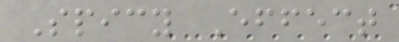Spicy Effect
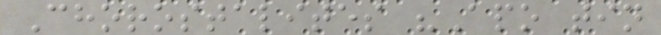Chorostalites "Apo tin
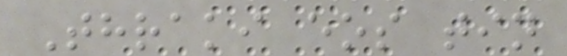Thraki eos tin
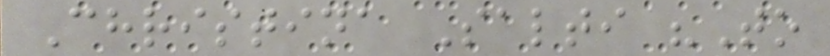Christina Salti "To
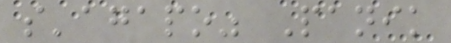s'agapo" Panik
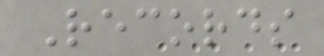Records
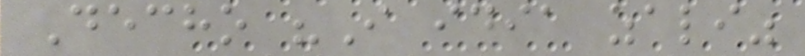Decho "I idia zali"
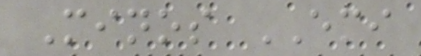Minos EMI
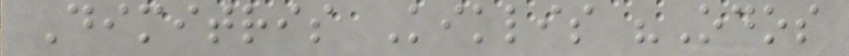Dimitris Kiklis "Odos
